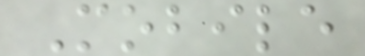Mobile
